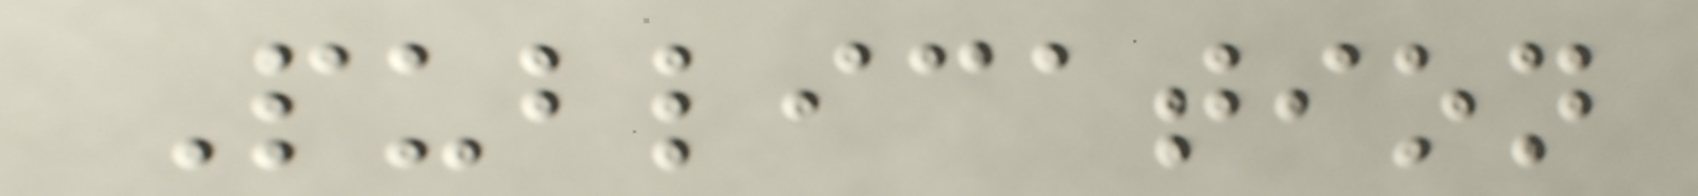Publication
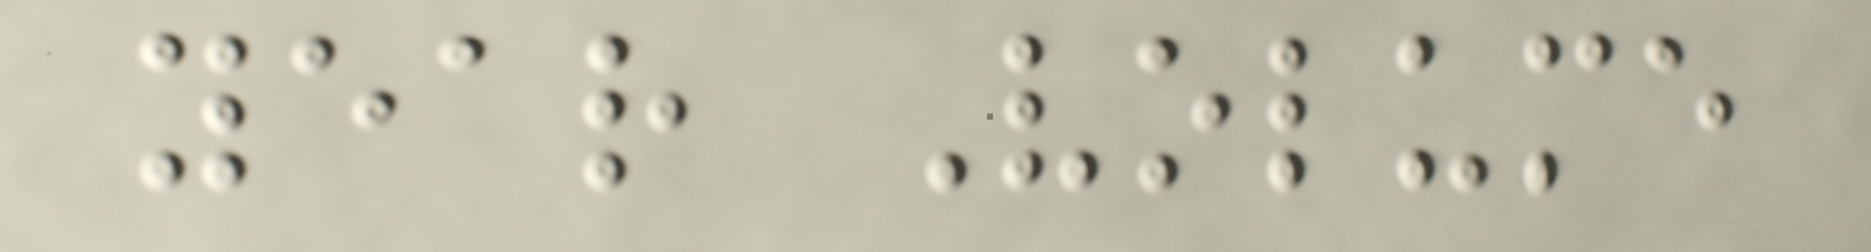year Volume
